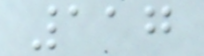117
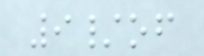9/of
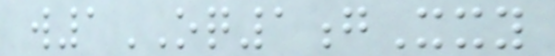w1OQ1gXxy
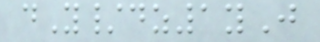dY/dz1yJ
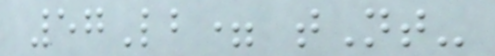57Lb= tNt-
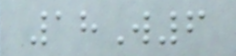18W6
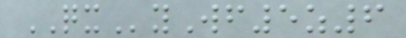QXyWf5z6
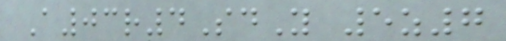A03r4SdY 5z7
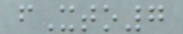fXto7
